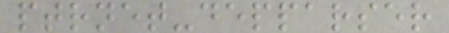ptrnet-depparser
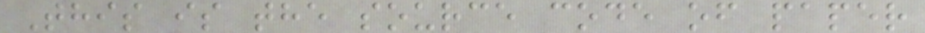This is the source code of paper
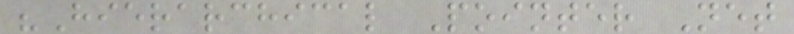"Hierarchical Pointer Net
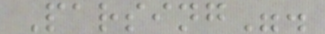Parsing".
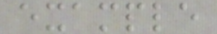example
